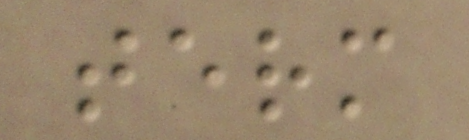term
